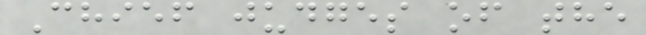Chief judges of the
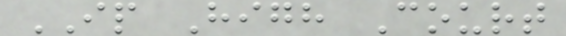IP High Court
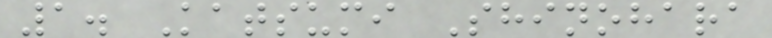1. Katsumi Shinohara
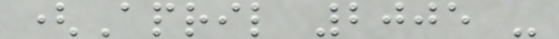(April 2005 -
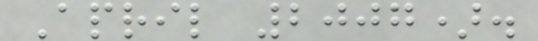April 2007).
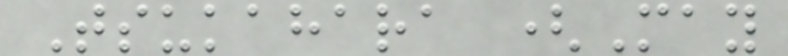Tsukahara (May
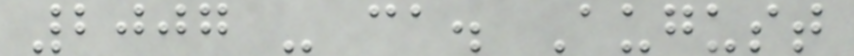2007 - ca. August
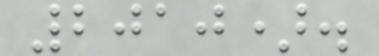2010).
